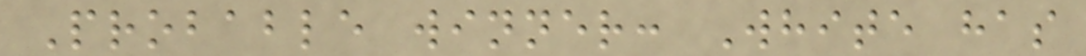Probable winner: White has
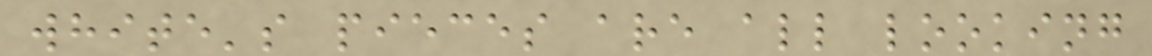white's pieces are all looking
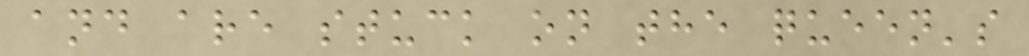and are stuck on the queen's
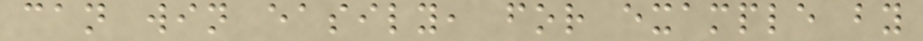can win easily, for example by
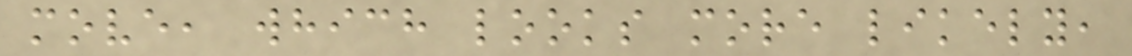move, which looks more likely,
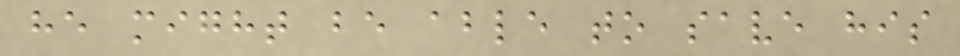he might be able to save his
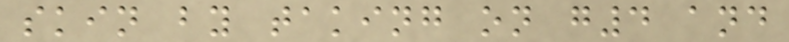skin by taking on g4 and
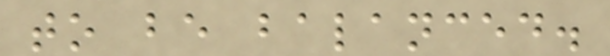to be balanced.
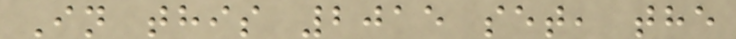In this 2015 set, the
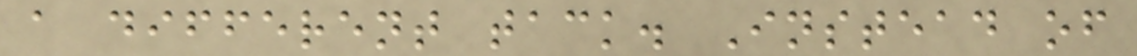a different tack. Instead of
